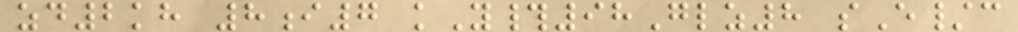zd2kh 8i7 kY#98Glz8 sE/c
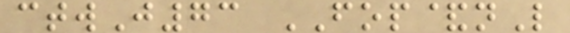ctwJ73 FOP&nL
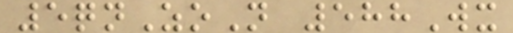5qnZoN 588Wx
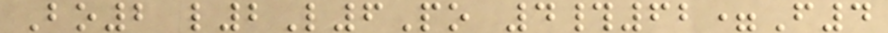Bo2 l2L6Po 4#62=F4
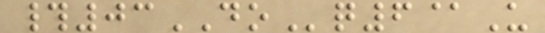#03DOq6@U
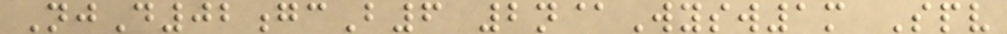NjD02gcB6 2n@Wysw1m Spv
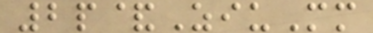2p&ZiuMm
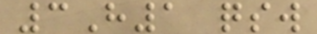3H1 qsw
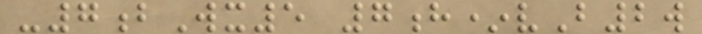-7bWx5 7h*vB2w
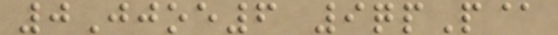0Jjoe6 9qpP@
